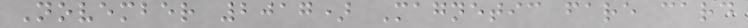November 2017) Magnetic fare card
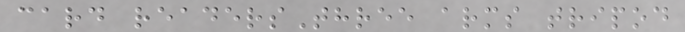card readersThree arms tripod
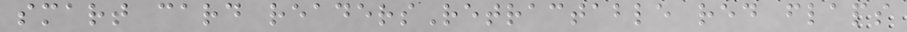smart card readersRetractable red flaps
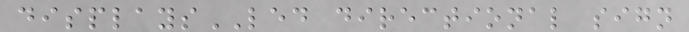displaysLED directional sign
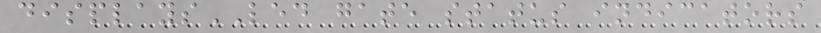displaysLED gate status indicators
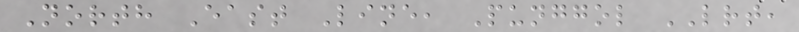North East Line, Punggol LRT,
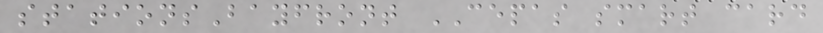stationsBayfront CEPAS smart card
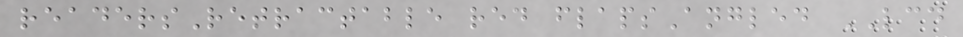readersRetractable red flapsAngled LCD
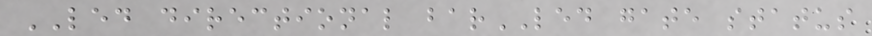LED directional barLED gate status
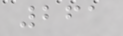261
